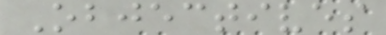Objectives
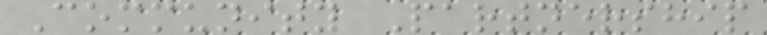Community Partnership
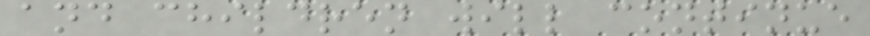and children will continue
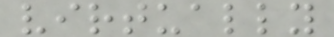virtually
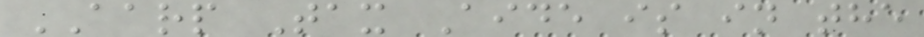AARP Tax Aide is in the
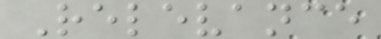Relevance
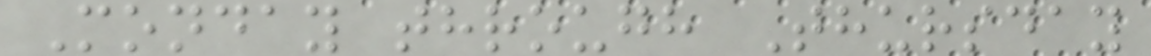Monday through Thursday
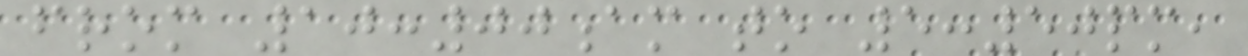from 10:00am to 5:50pm,
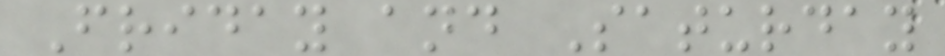Friday and Saturday
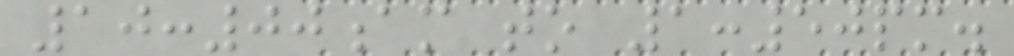10:00am to 1:50pm.
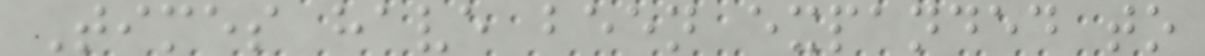Times have been expanded to
